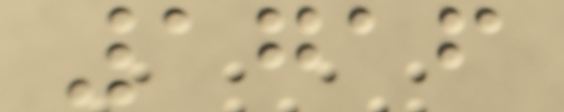1716
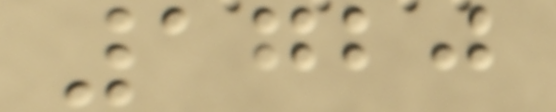1720
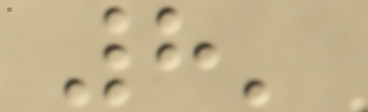8'
